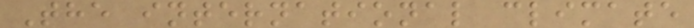The international climate
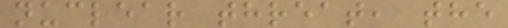nuclear threat, the
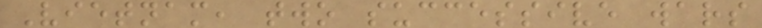Vietnam, two successive wars
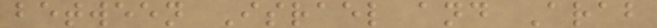between Israel and Arab
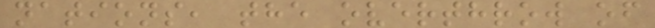nations, the overthrow of
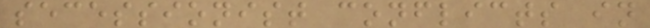secessionist conflicts in
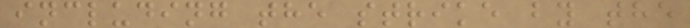including the strike by the
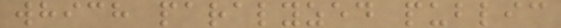which paralyzed public
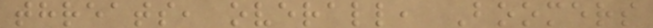threats, overall, Boomers
